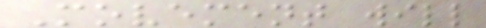Movement will
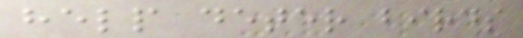help deter birds
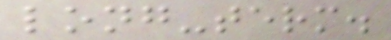long-term.
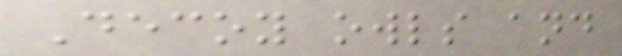Decoy owls and
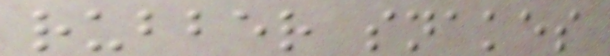rubber snakes
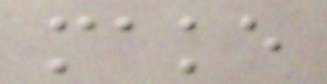make
